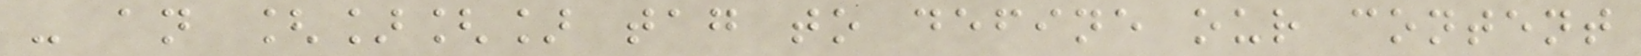- an [][] tag to define our content
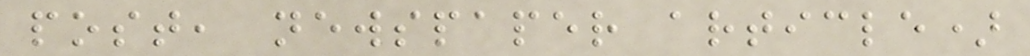post, newspaper article)
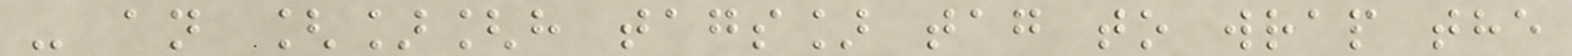- an [][h tags] tag to wrap the
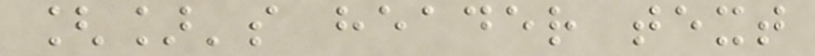[]'s header text
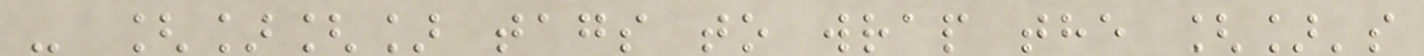- [][] tags to wrap the []'s
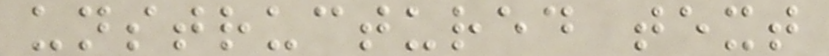unstructured text
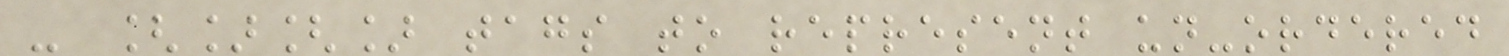- [][] tags to represent un-ordered
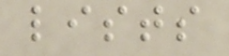lists
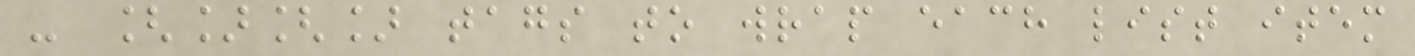- [][] tags to wrap each list item
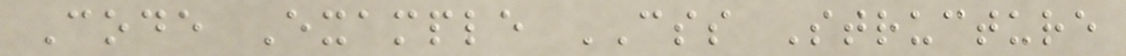Code Example CSS Structure
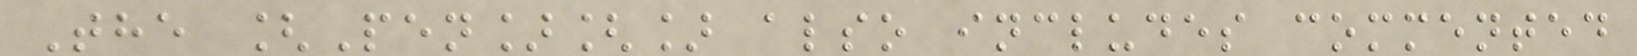The [Pen][] also includes commented
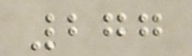277
